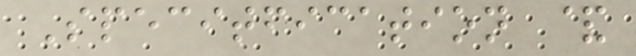Specitfication &
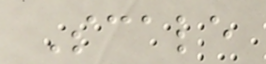Scale
